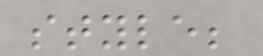style;
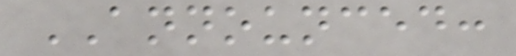ANNOUNCED:
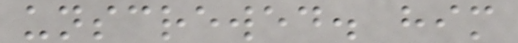unscrewed. him
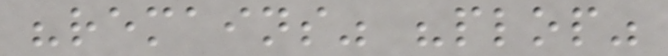"remains" "plop"
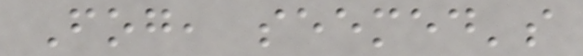Fog, seemed's
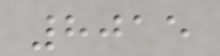8015
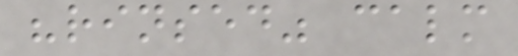"rinsed" calm
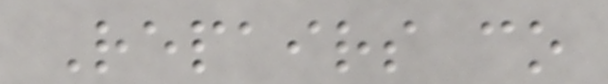Repairs co
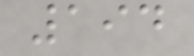194
